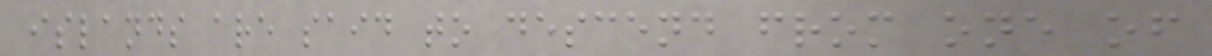islands are said to descend from one of
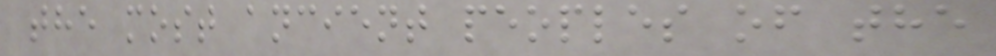the most ancient peoples of the
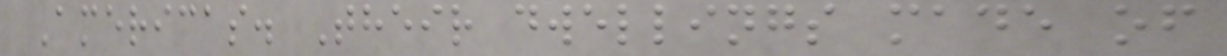Americas. Their dwellings made of
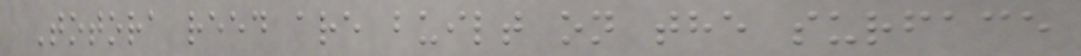Totora reed are built on the surface
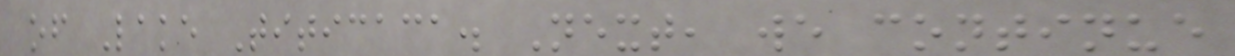of Lake Titicaca. Next, we continue
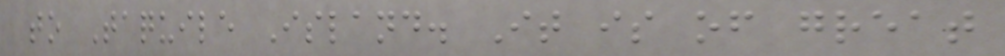to Taquile Island. It is of great
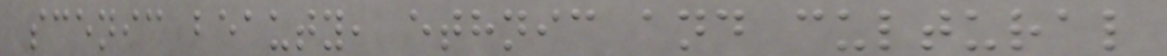scenic beauty, ethnic and cultural
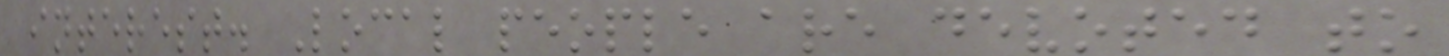interest. Local people are devoted to
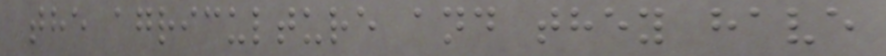the agriculture and they have
